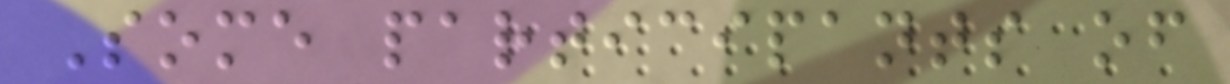Some participants of
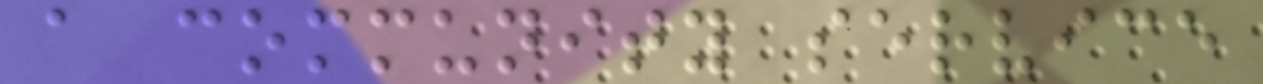a community service
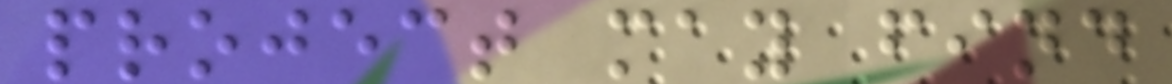project may find
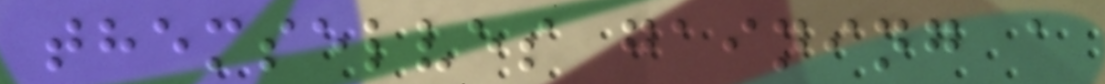themselves gaining a
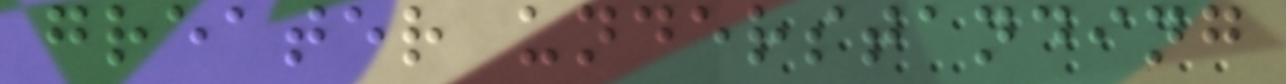greater understanding
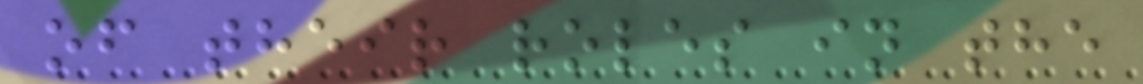of their roles in the
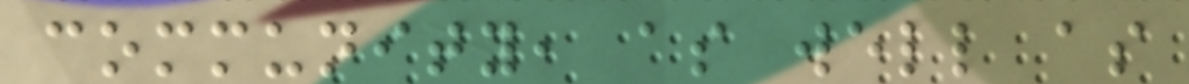community, as well as
